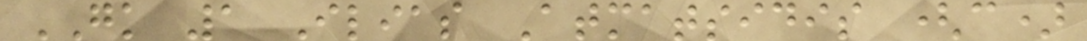GK 1 Ilias Atmatsidis (c)
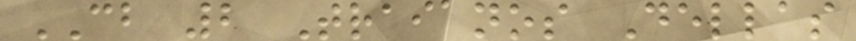CB 2 Traianos Dellas
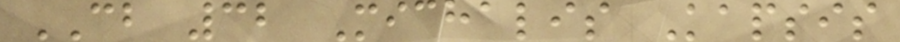CB 32 Michalis Kapsis
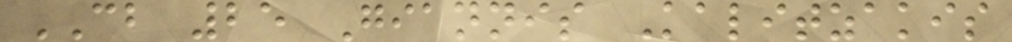CB 25 Giannis Kalitzakis
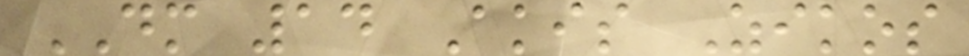DM 14 Akis Zikos
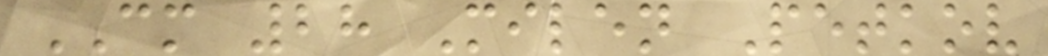CM 28 Milen Petkov
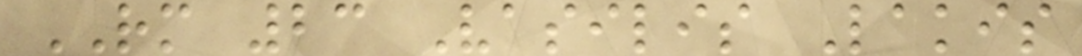RM 23 Vasilis Lakis
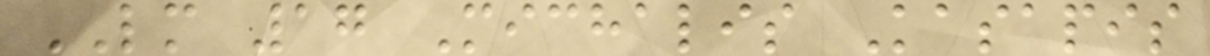LM 17 Michalis Kasapis
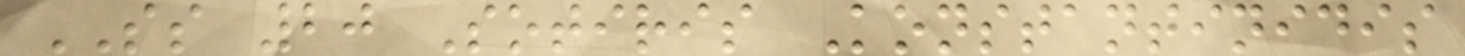SS 20 Sotiris Konstantinidis
